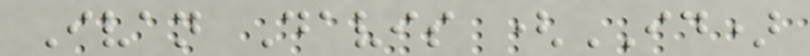Ivan Davis (ID)
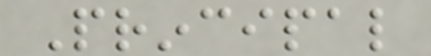Principal
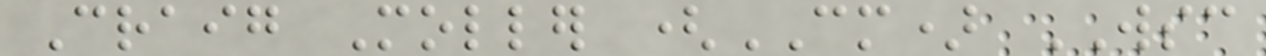Craig Moller (CM) WSC
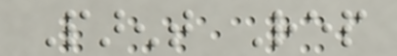Parent Rep
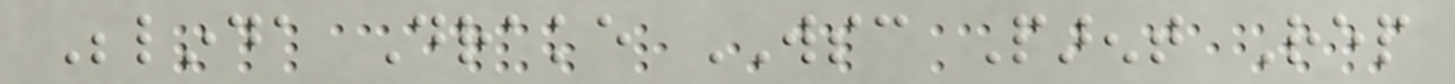Belinda Drake WSC Parent Rep
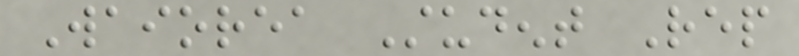Waiorea Student Rep
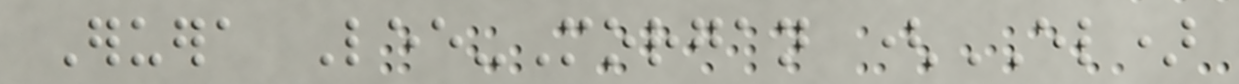Eruera Lee-Morgan (EL)
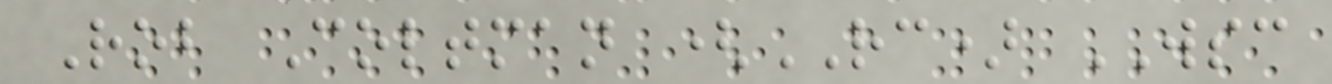Rob Coltman (RC) WSC
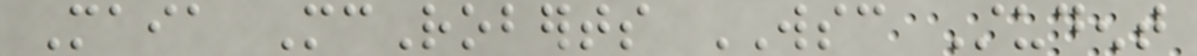Maia McRoberts WSC Student
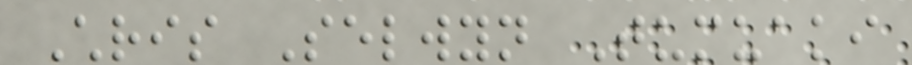Chris Selwyn Tumuaki
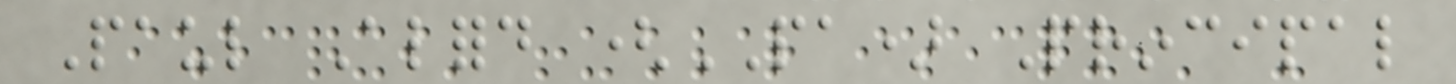Paul Alford (PA) Principal
